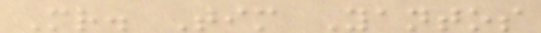Mr. Tim Yantos
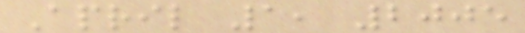April 1, 2005
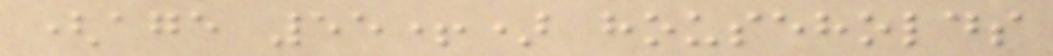(age 55+) households
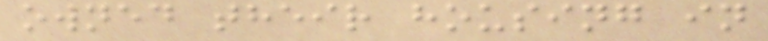owned their housing in
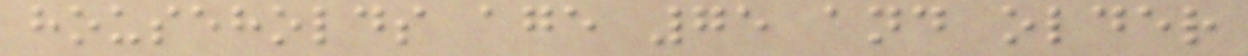households age 75 and older
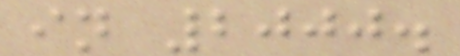in 2000.
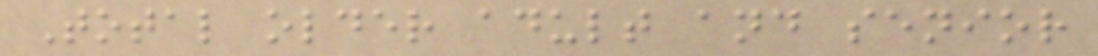Total older adult and senior
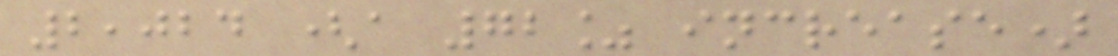2,024 (a 72% increase)
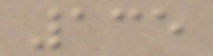135
